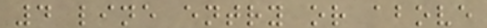4 line entry or above
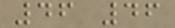46 46
